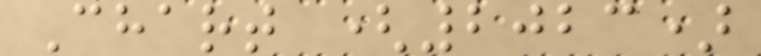Chart (2023)
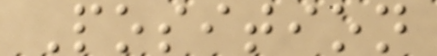Position
